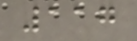117
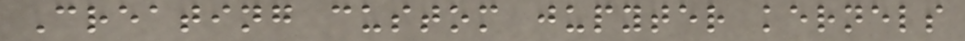Creating custom jupyter kernels
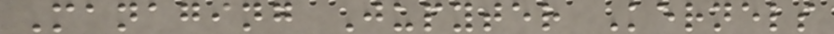Managing Jupyter Kernels
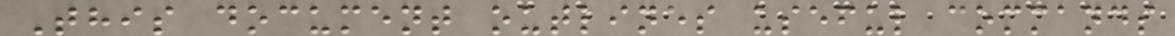This document outlines useful commands
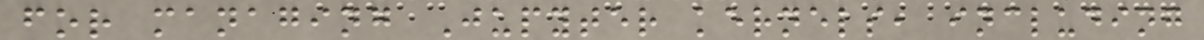for managing Jupyter kernels, including
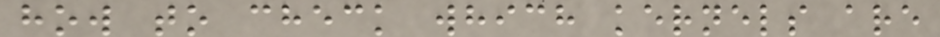how to check which kernels are
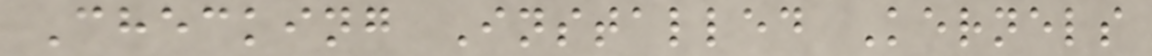Checking Installed Kernels
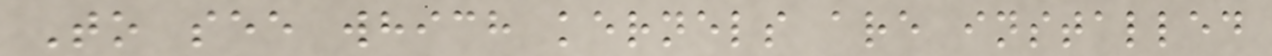To see which kernels are installed
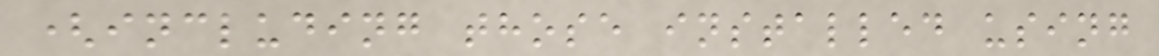(including those installed using
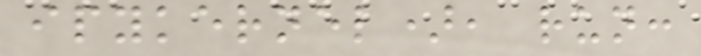ipykernel), run:
